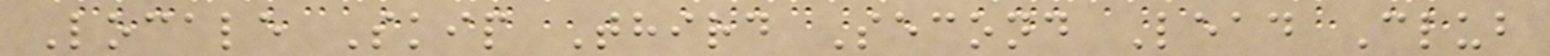Locale Skip Third Second Lead Club
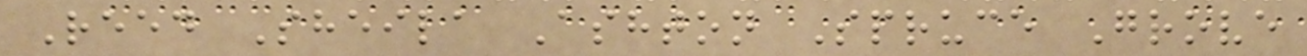Reed Sheila Ashton Spruce Grove
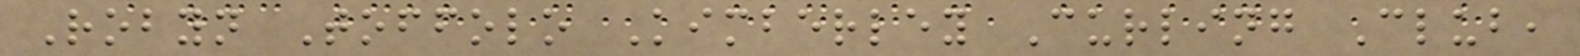Robyn Toffolo Kimberley Curling Club,
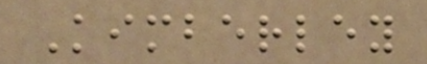Kimberley
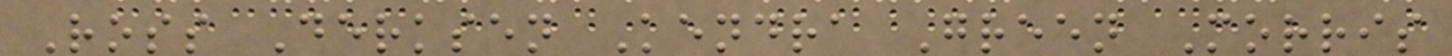Ross Derksen Kendra Green Morris
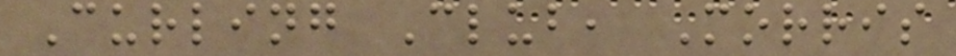Curling Club, Morris
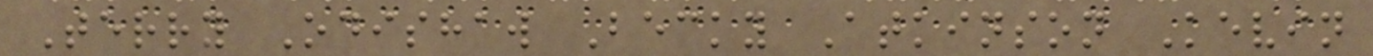Terry Odishaw Becky Atkinson Kevin
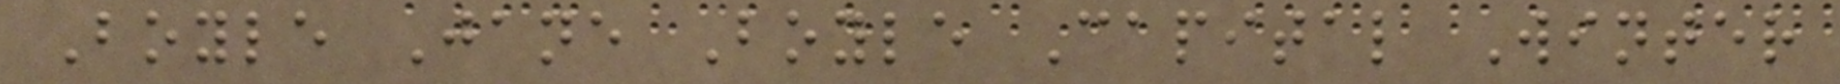Boyle Jane Boyle Capital Winter
